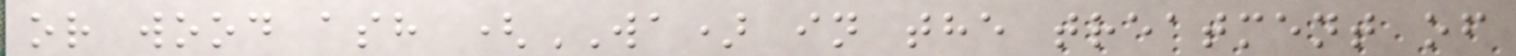or wood ash (WA) in the treatment of
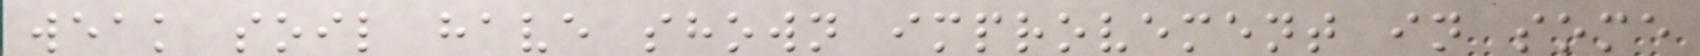weak soil have shown improvement in some
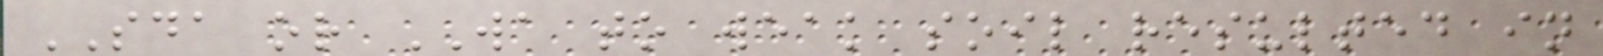SDA or WA to weak soil resulted in
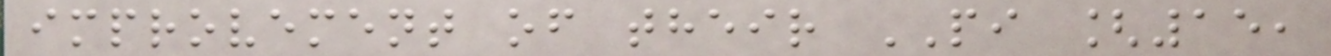improvement of their PI [15,
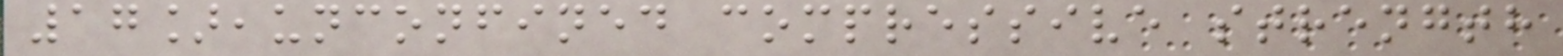17],unconfined compressive strength
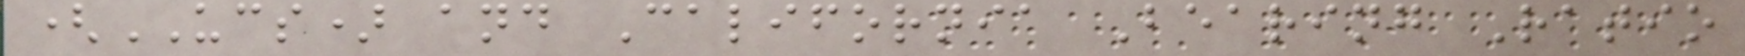(UCS) and California Bearing Ratio
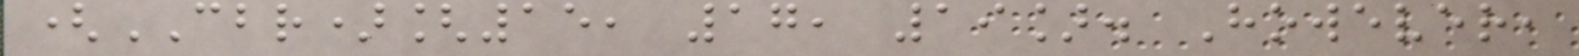(CBR)[15, 17, 19]. However,
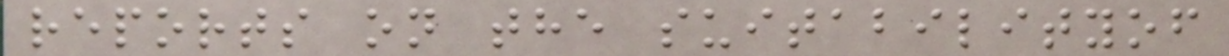reports on the suitabilityof
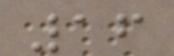16
